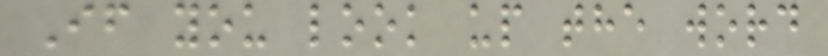If you look up the word
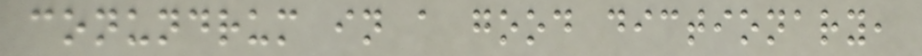conundrum in a good dictionary,
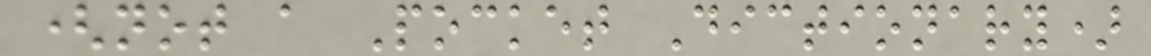(not a Pocket Dictionary)
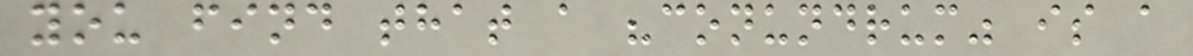you find that a "conundrum" is a
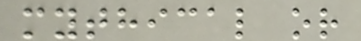mythical or
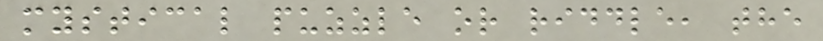mystical puzzle or riddle, the
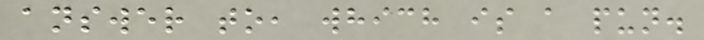answer to, which is a pun.
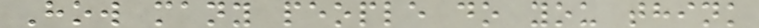How many people do you think
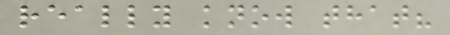really know that?
